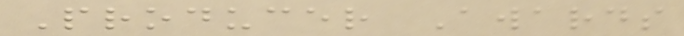Producer Awards
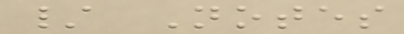/ Notes
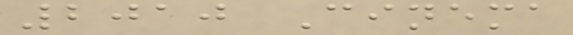2010 Cinema
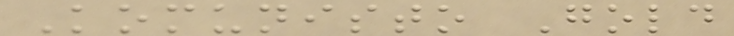Komunisto Gold
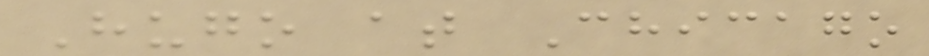Hugo at Chicago
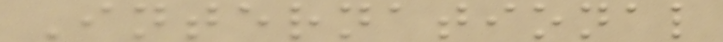International
